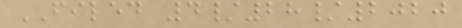FILED 4/28/2020
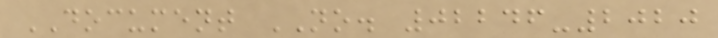DOCUMENT NO. 02246-2020
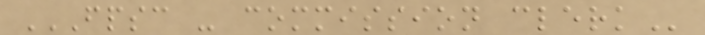FPSC - COMMISSION CLERK
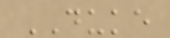DUKE
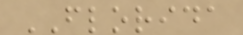FLORIDA
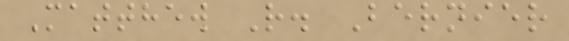Matthew R. Bernier
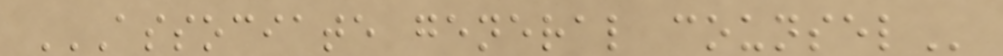ASSOCIATE GENERAL COUNSEL
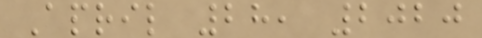April 28, 2020
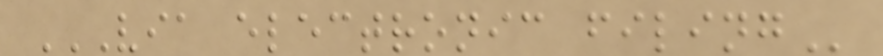VIA ELECTRONIC FILING
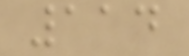114
